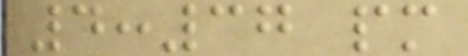4:37 pm
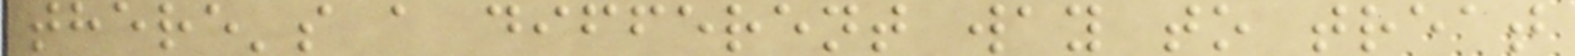there's a different way to treat
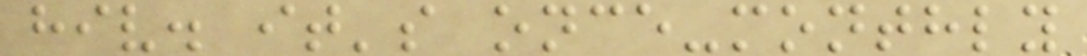hiv. it's once-monthly
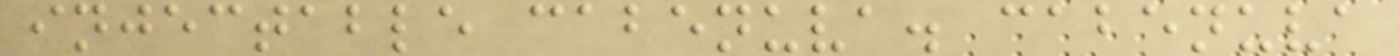injectable cabenuva. cabenuva
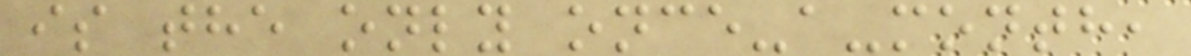is the only once-a-month,
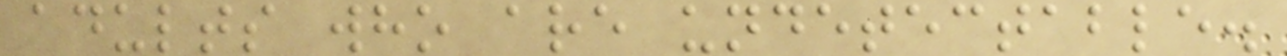adults who are undetectable.
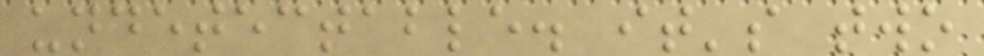undetectable. it's two
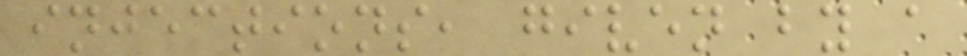injections, given by a
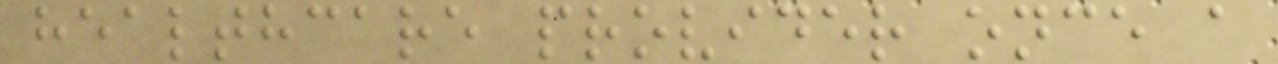healthcare provider once a
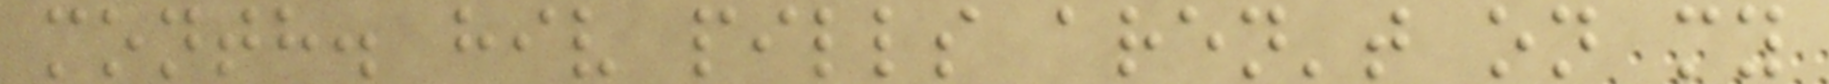month. hiv pills aren't on my
